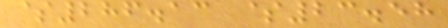$286.13 $23.58
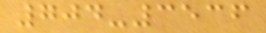704-3536
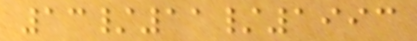13/11/1993
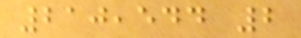210,544 2
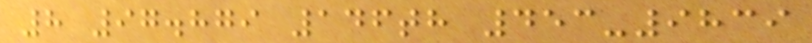8 97.879 146th 453-9839
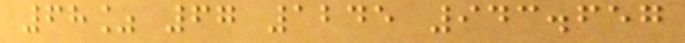68% 67 1245 943.657
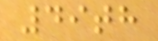49th
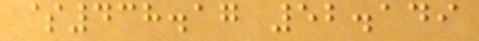$438.17 52.149
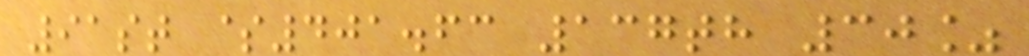91st $401.63 137th 30%
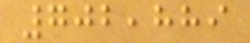702,889
